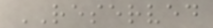RESERVED
